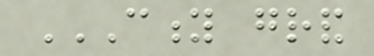CITY GRAND
